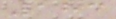183
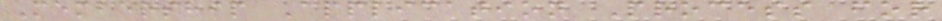Membership Application Process for
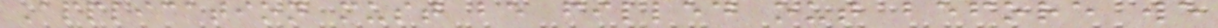Application must be filled out before we
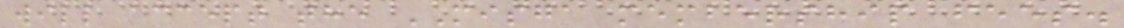will accept the MISGA membership fees.
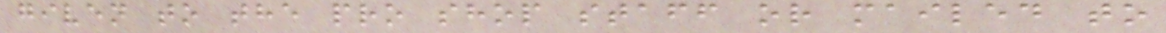given to the pro shop staff or mailed to
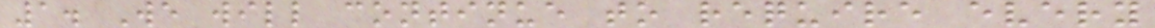1. We will continue to require every
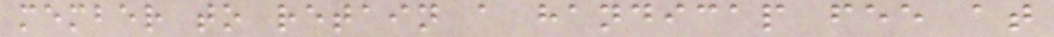member to retain a handicap fee at
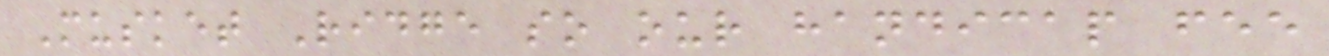Musket Ridge so our handicap fee
